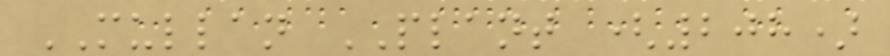MULLAN PLANT (208)
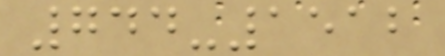744-1512
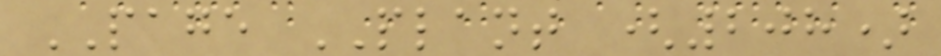PAGE PLANT (208)
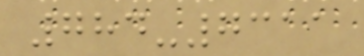784-7311
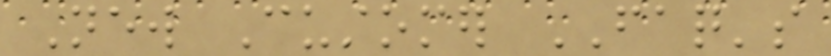New Customer FAQ's
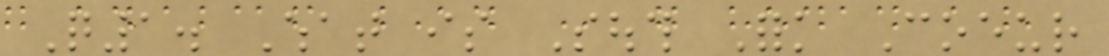Q1. What is South Fork Coeur
